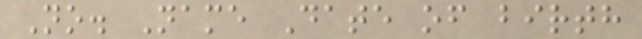No. Name Date of birth
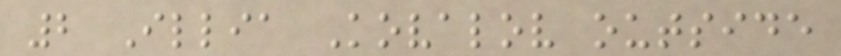2 Illia Kovalov outside
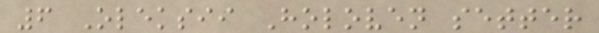6 Oleksii Holoven setter
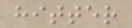hitter
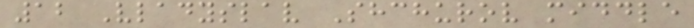12 Vladyslav Shchurov middle
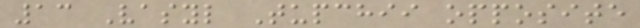13 Vasyl Tupchii opposite
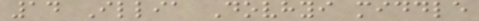14 Illia Dovhyi middle
